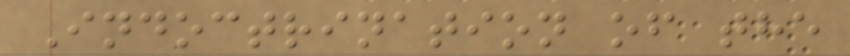Indoctrination of the
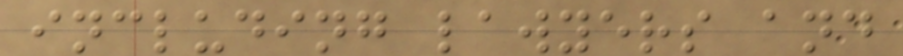including lawyers and
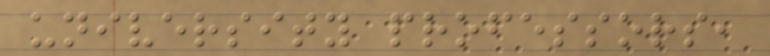university professors,
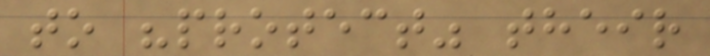to "protect" their
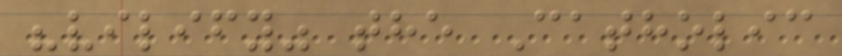"vilify" the Catholic
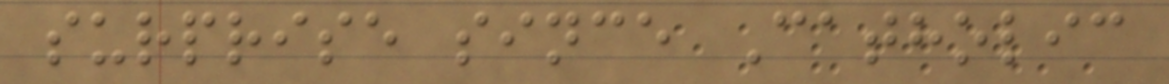surprise since Catholic
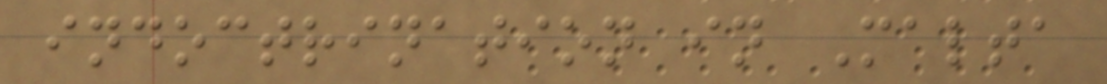indoctrination in Malta
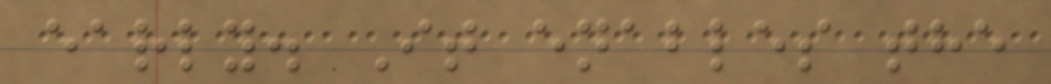early. It enables the
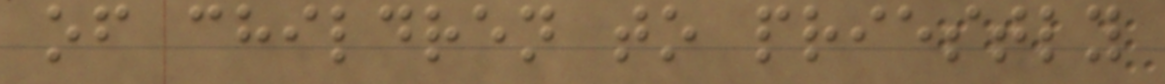of children to priestly
